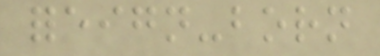foreign-born
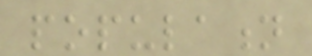population
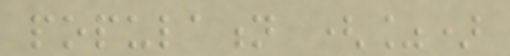population (%)
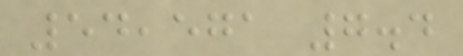54,571 7.4
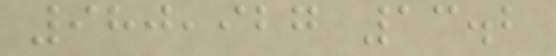980,927 13.2
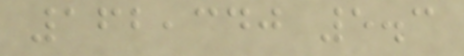162,340 5.3
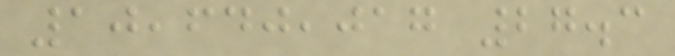10,640,017 27.3
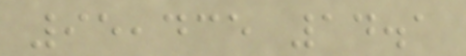95,435 14.1
